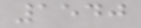1540
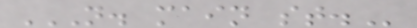N. MAIN ST.
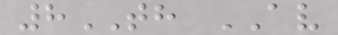8TH AV
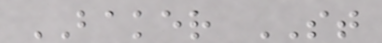BAKER ST
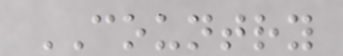COUNTRY
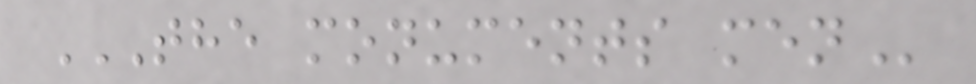THE MONUMENTS MEN
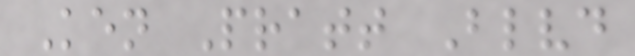Ken Pratt Blvd
